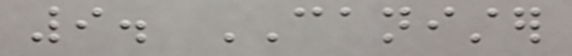9. CANISTER
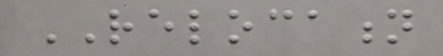RELOCATION
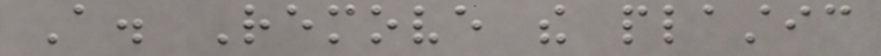A. Remove the plastic
